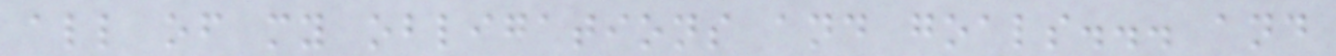all of my obligations and goals... and
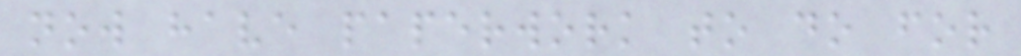now have paperwork to do for
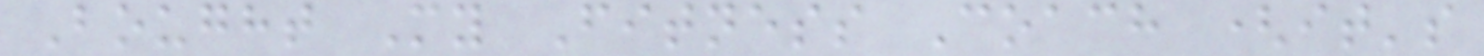Bought My Fitness Coach (it's
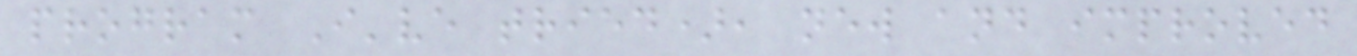program I've tried), new and improved
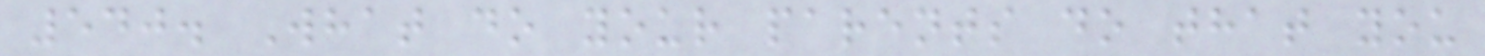540. What do your parents do that you
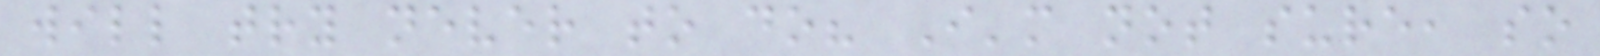will try never to do? I'm not sure, so
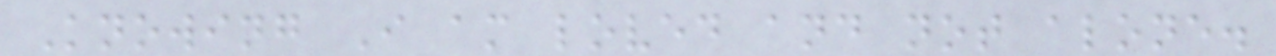Knowing I am loved and not alone.
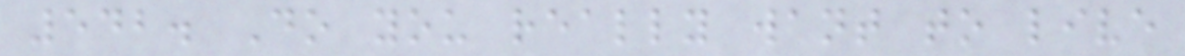542. Do you really want to live
